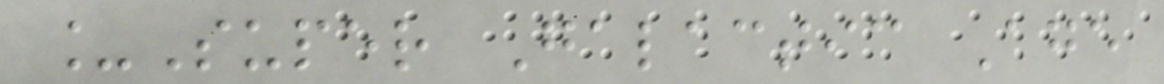_Super Galactic Age
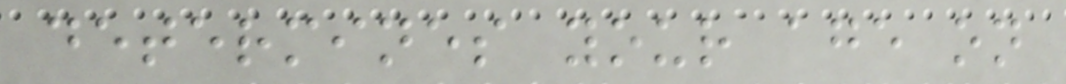determines your age on
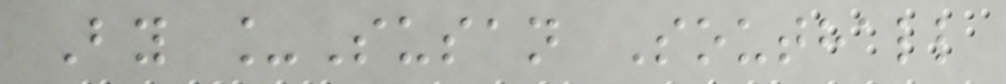By _Susan Southall
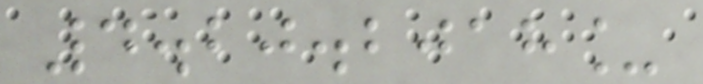4.20.2018_
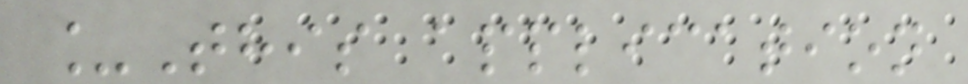_This application
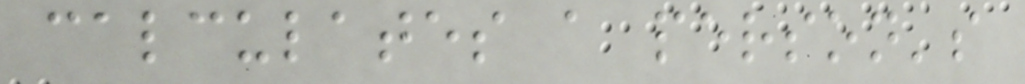calculates a person's
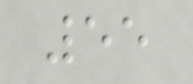55
